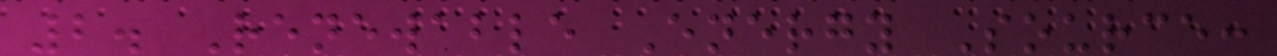2. Renewable Energy Source:
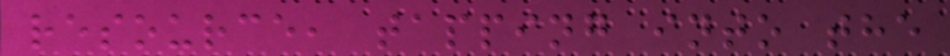resource, tapping into the
